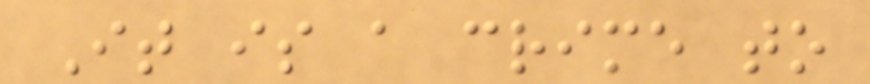It is a crime to
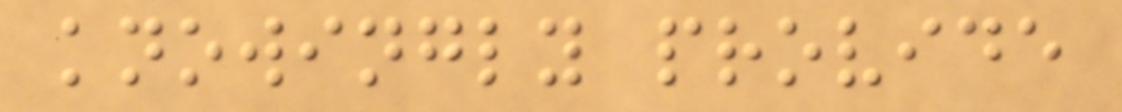knowingly provide
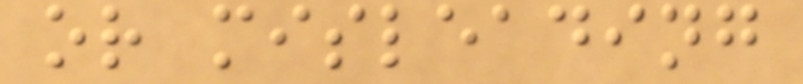or misleading
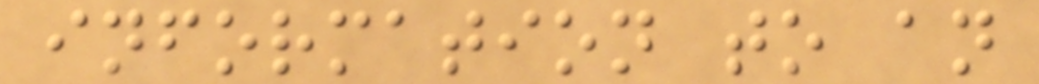information to an
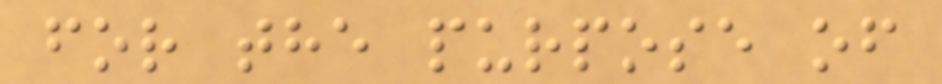for the purpose of
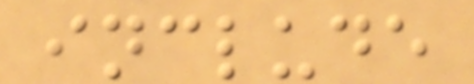include
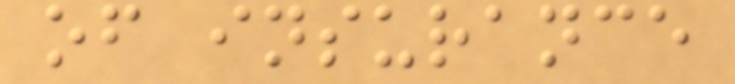of insurance
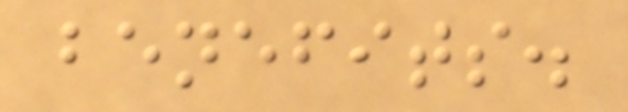benefits.
